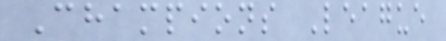Champions League
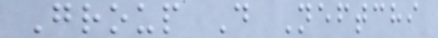Group D Neftchi
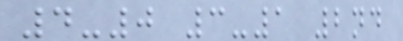4-0 3-1 2nd
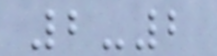2-2
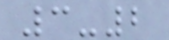3-2
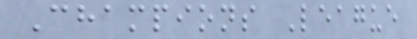Champions League
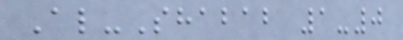Al-Shabab 1-0
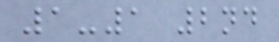1-1 2nd
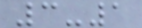3-1
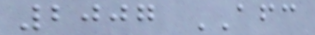2007 AFC
